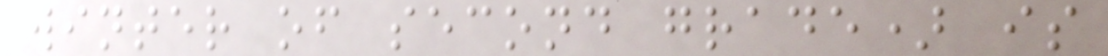winter of second grade) is
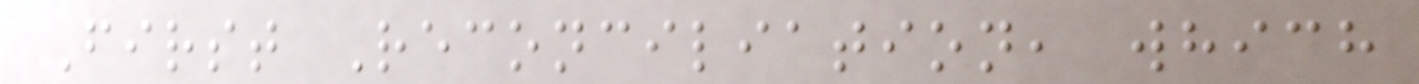First Reconciliation, which
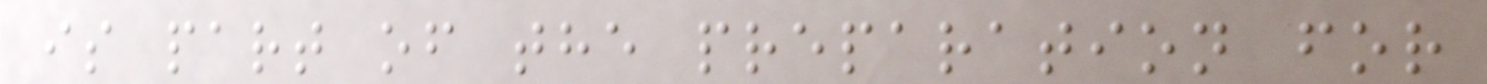is part of the preparation for
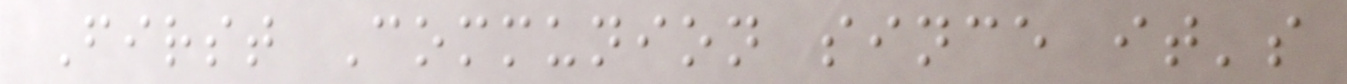First Communion since it's
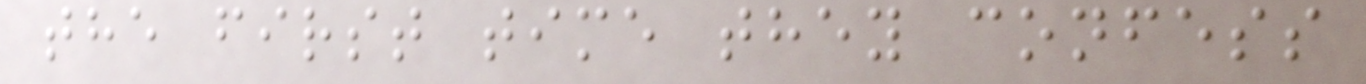the first time they confess
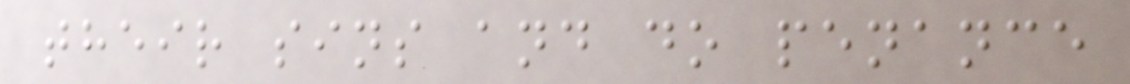their sins and do penance
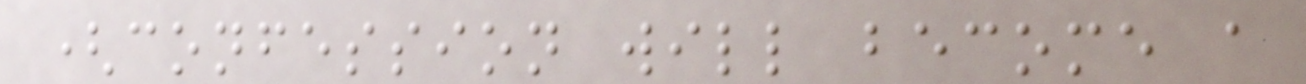(confession will become a
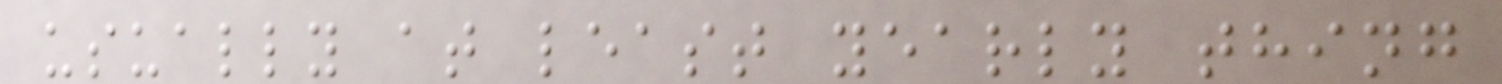usually at least yearly thing
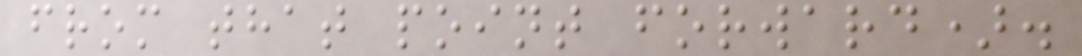from that point forward).
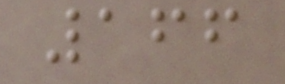166
